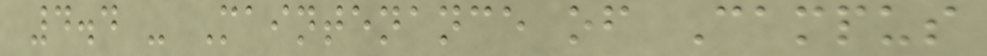4.4 - Maintenance of Campus
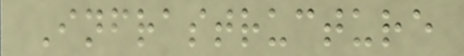Infrastructure
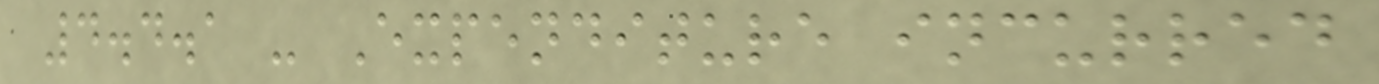4.4.1 - Expenditure incurred
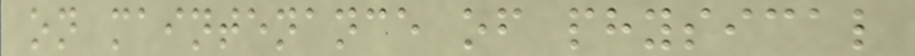on maintenance of physical
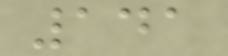141
